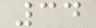34
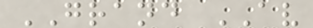GRAND AV
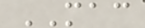MAC
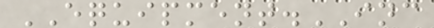EQUIPMENT.INC
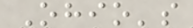Ohio's
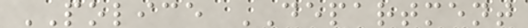POLICE DEPARTMENT
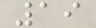19
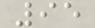95
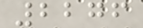2276
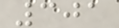301
